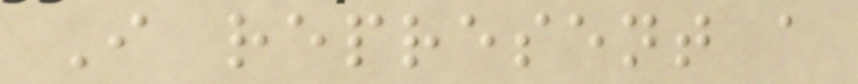I represent a
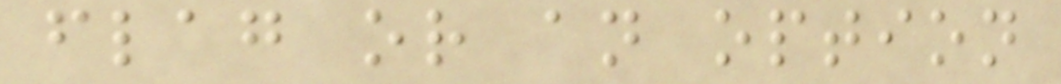flag or an option
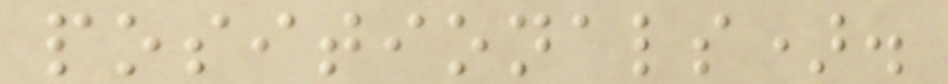positionals).
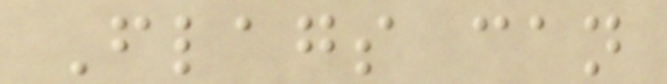Flags can
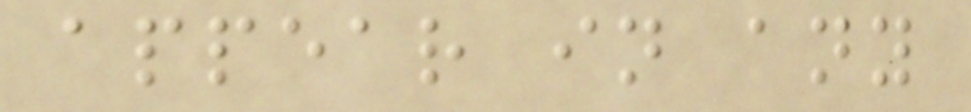appear in any
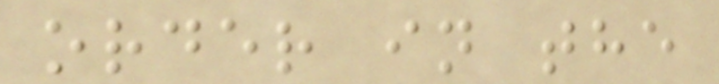order in the
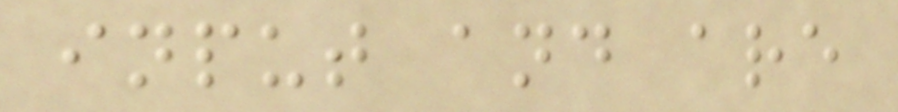input and are
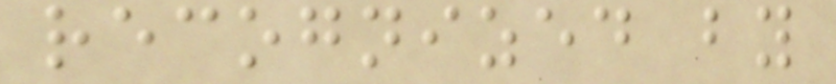recognized by
